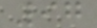97
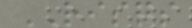RISQS
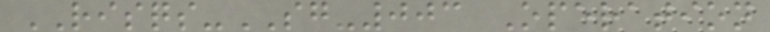RISQS-SG-003 Operation
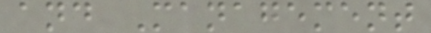and Management
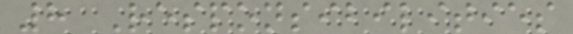8 Responsibilities
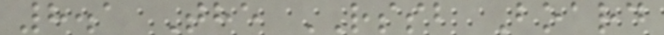8.1 The RSSB Board
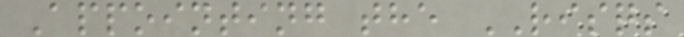Appointing the RISQS
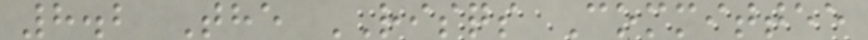8.2 The RISQS Committee
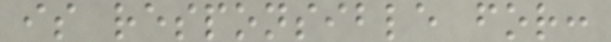is responsible for:
